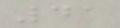41
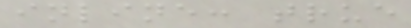inline: true
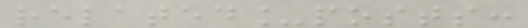related_posts:
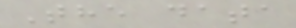The data
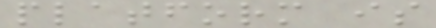platform is
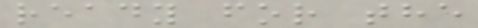ready for the
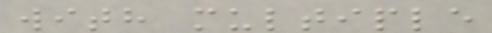with multiple
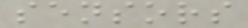sensors
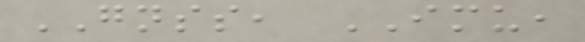GNSS, IMU,
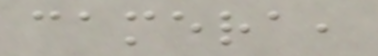camera,
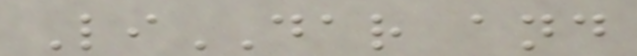LiDAR and
